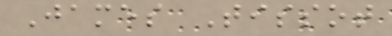James Tissot
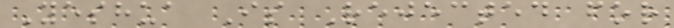Yeshua Is Rejected for
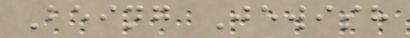Being Jewish
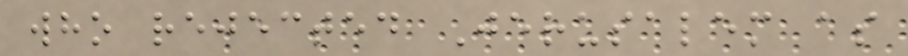who rejected Jerusalem as
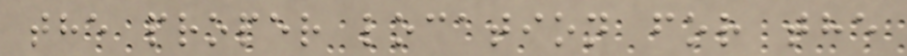the proper location for the
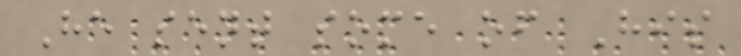He sent some of His
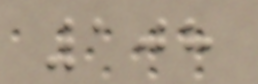108
